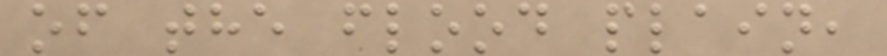of the flood plain,
